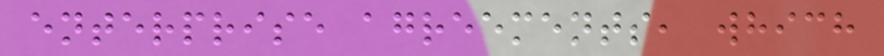enterprise agreements, which
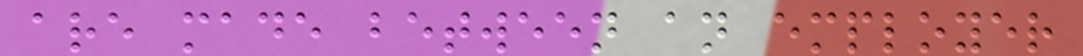are made between an employer
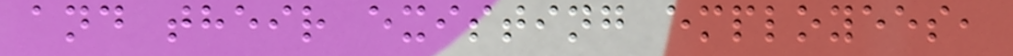and their existing employees,
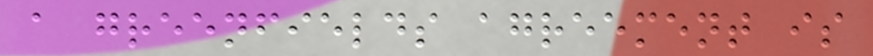a greenfields agreement is
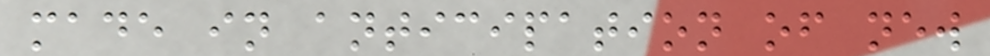made in anticipation of new
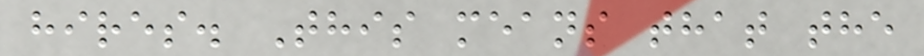hires. This means that the
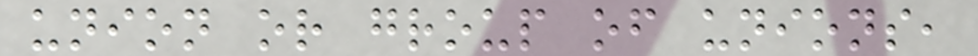union or group of unions,
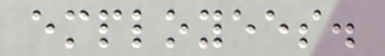employees.
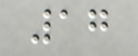17
